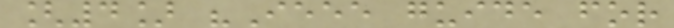[4] "Ieee guide for
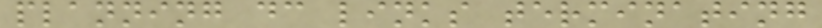planning dc links terminating
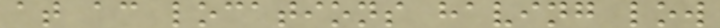at ac locations having low
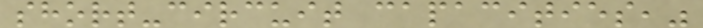short-circuit capacities,"
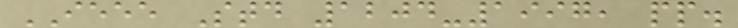IEEE Std 1204-1997, pp.
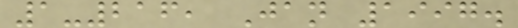1-216, Jan 1997.
